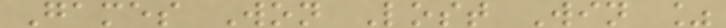Games Won Lost Win %
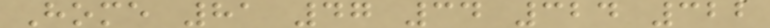Home 81 47 34 324 322
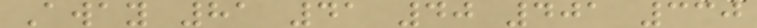Away 81 41 40 401 330
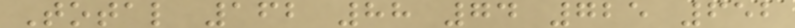Total 162 88 74 725 652
